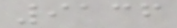9136
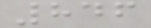846
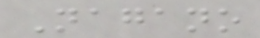Nagano
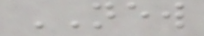NEW
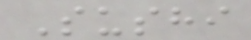Sushi
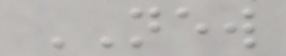NEW
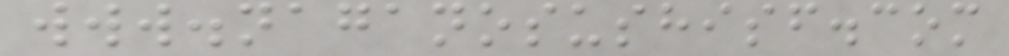www.naganosushisf.com
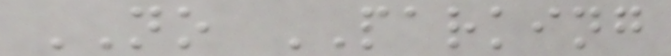NO PARKING
